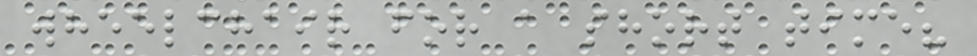wheelchair for a short time?
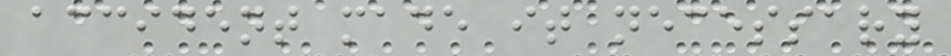accident made it necessary
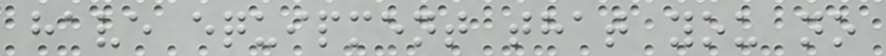have equipment that you no
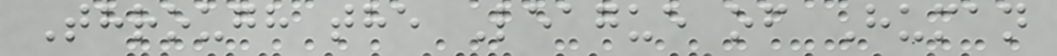Through the League of Human
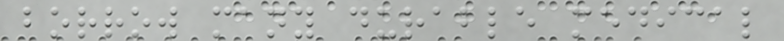borrow many durable medical
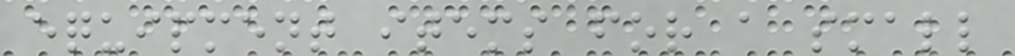equipment items for a small
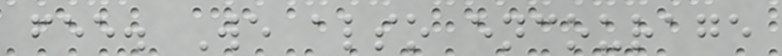fee. We also encourage
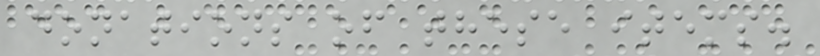donations of these items.
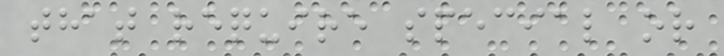that require special or
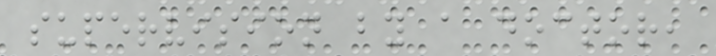supervision by a doctor,
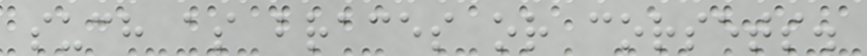such as braces or corsets.
